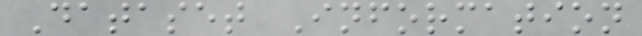Dataset Information
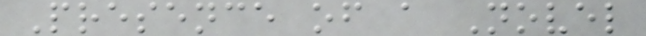Presence of a Novel
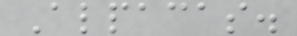Alpacas.
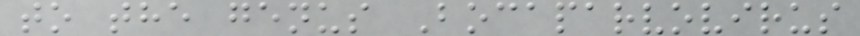to the genus Bocaparvovirus
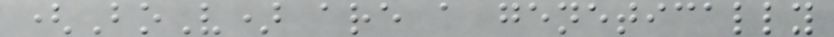(BoV) are a genetically
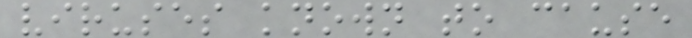viruses known to cause
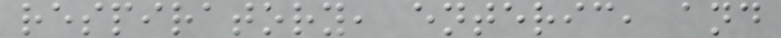respiratory, enteric, and
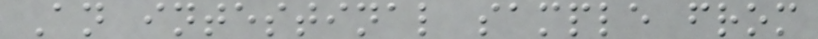An intestinal sample from
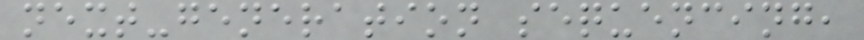next-generation sequencing,
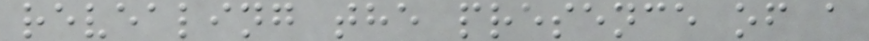revealing the presence of a
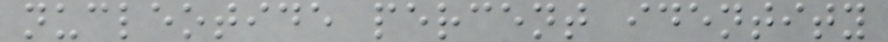nucleotide percent identity
